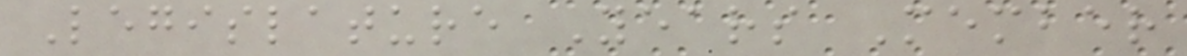Legislature Years Member
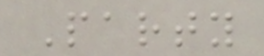Party
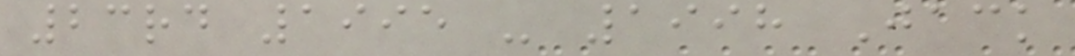23rd 1995 - 1998 Jack
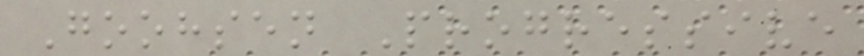Goohsen Progressive
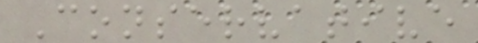Conservative
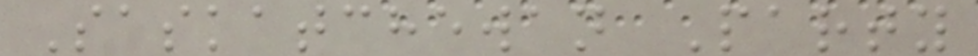Saskatchewan Party
